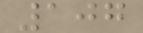107
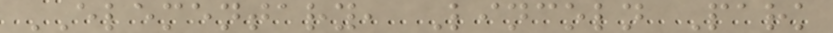ELEMENTARY, Lincoln Park
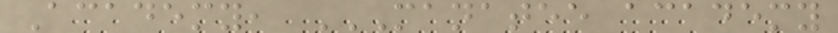Academy, MANATEE ACADEMY
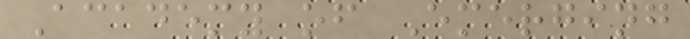Academy of Emerging
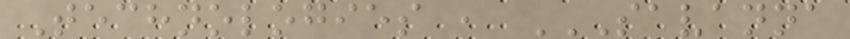Technologies , SAVANNA
